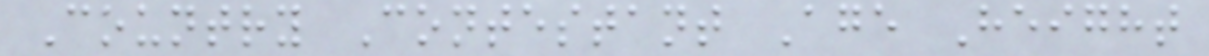Country Contestant Age Height
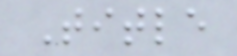Title
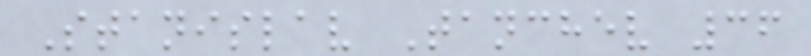Stanislav Tanchev 36
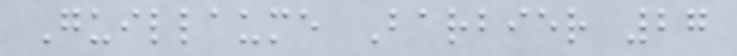Guillaume Barbier 27
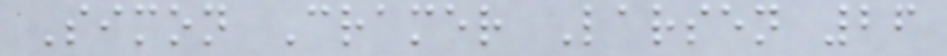Simon Cramer Larsen 26
